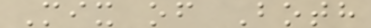Mix of Both
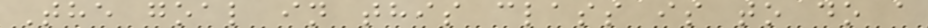The goal in this class is to do a
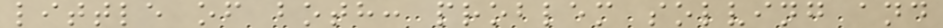little of both: problem solving and
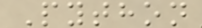Python
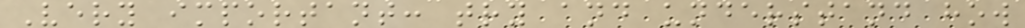Very important: try and understand how
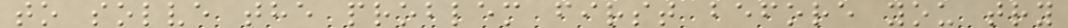to solve the problem first before you try
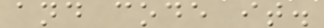and code it.
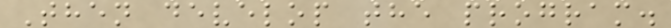Then develop the program.
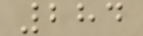284
